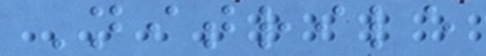Nitrile
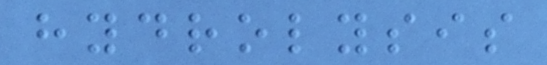hydrolysis
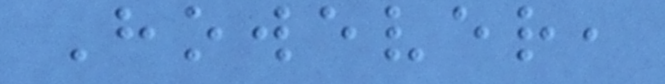However,
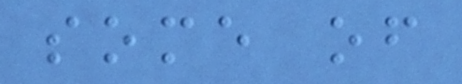some of
